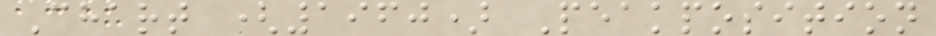Chart (1960) Peakposition
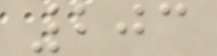203
